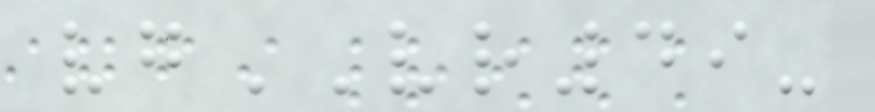vgVR49-
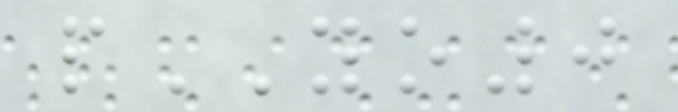pYO0
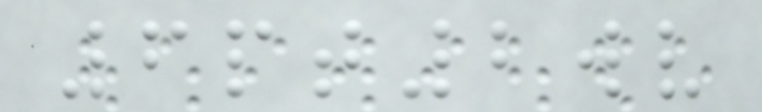6pt2wv
